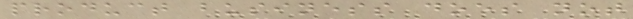product business does not
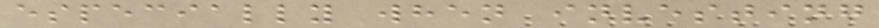especially when investing
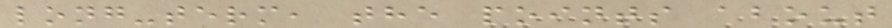long-term, the points about
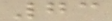73
